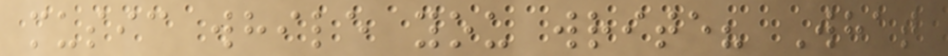music while you write? What
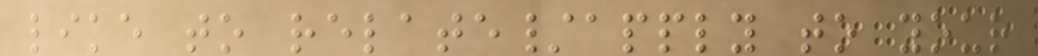like to relate/apply to your
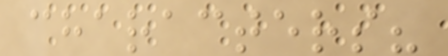characters?
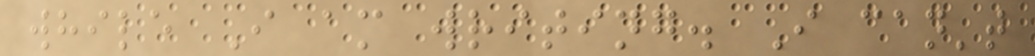while I am writing. I can't
